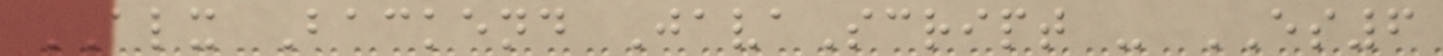ALX Backend JavaScript - ES6
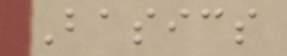Basics
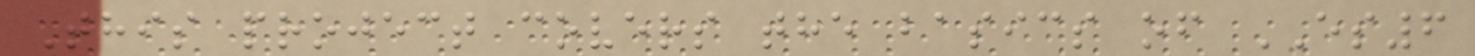This project covers the basics of ES6
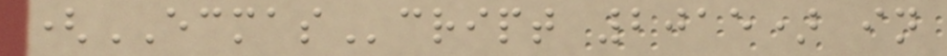(ECMAScript 2015) in
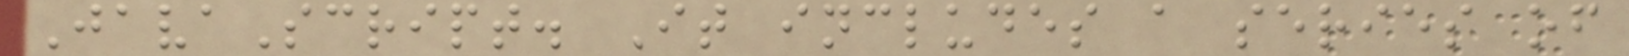JavaScript. It includes a series of
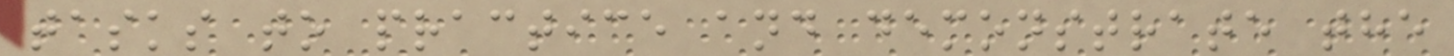tasks to practice and demonstrate the
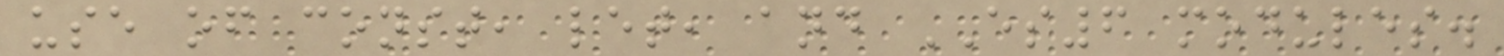use of const, let, and ES6 modules.
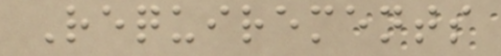Requirements
